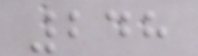248
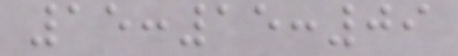15:15:09
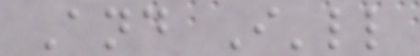And I'll
